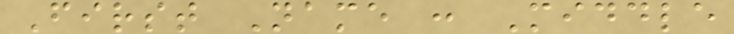First Name : Middle
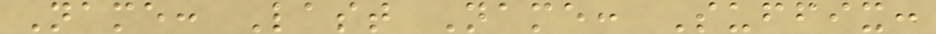Name: Last Name: Suffix:
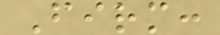Firm:
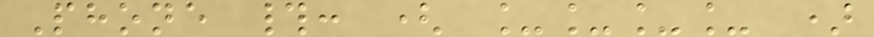Phone #: ( ____ )
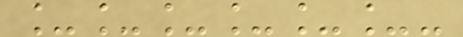______-
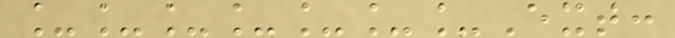_______Ext:
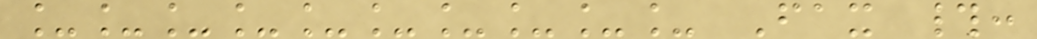__________ Fax #:
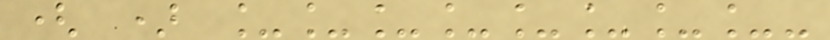( ) ________-
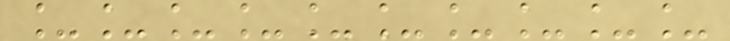__________
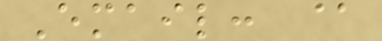Email: @
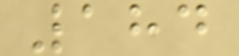184
